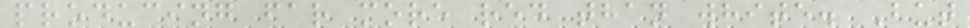producing far more red than white. But
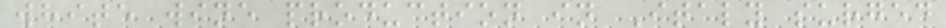white wine production in Italy surged
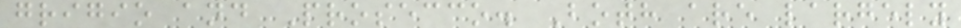grigio and Prosecco. Both are largely
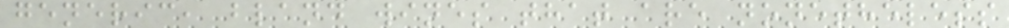generic, bland wines that are nonetheless
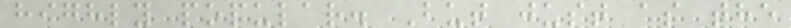highly popular. But just as the
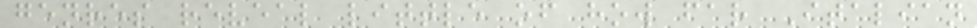genres reveal little of how far Italian
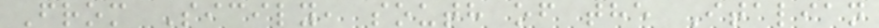From Sicily, south of the Italian
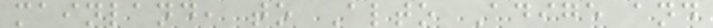mainland, to Alto Adige and
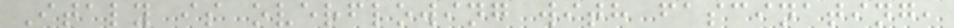Italy is overflowing with fascinating,
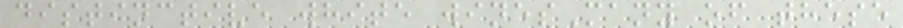distinctive white winesMany of these
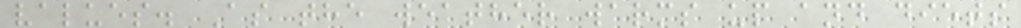values. As the weather warms up and diets
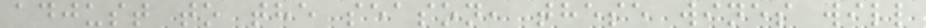adjust to the season, these wines will
